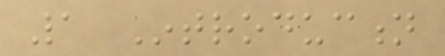1 Introduction
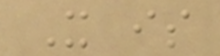It is
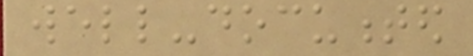well-documented
